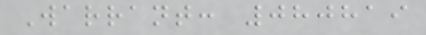Warrant: 080819
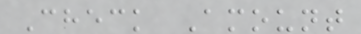Check Amount
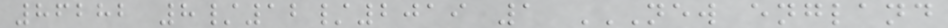86282 8/12/2019 1 NEW ENGLAND
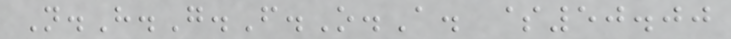N.H.G.F.O.A. $50.00
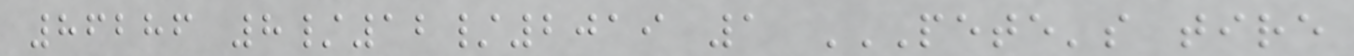86286 8/12/2019 1 PETE'S TIRE
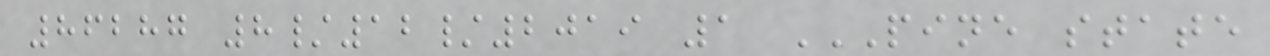86287 8/12/2019 1 PINE STATE
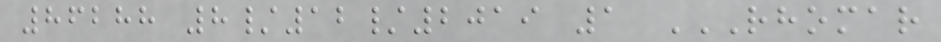86288 8/12/2019 1 RHOMAR
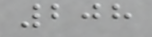208
